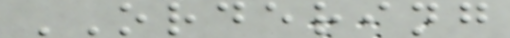ORDERING
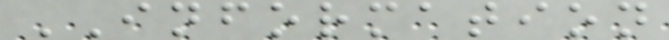INFORMATION
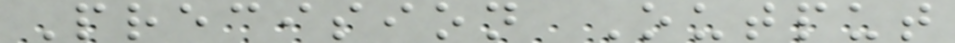Precision Output
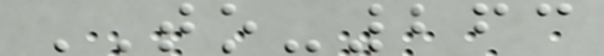TO-263
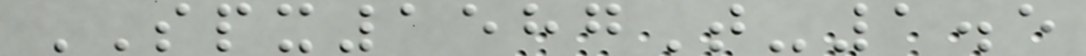SPX1587T-1.5
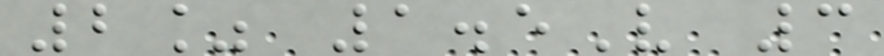2% 1.5V 3
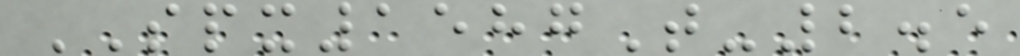SPX1587T-2.5
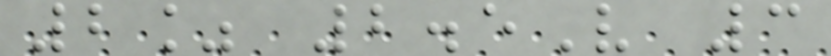2% 2.5V 3
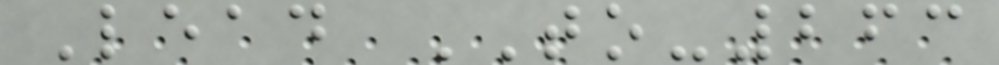Lead TO-263
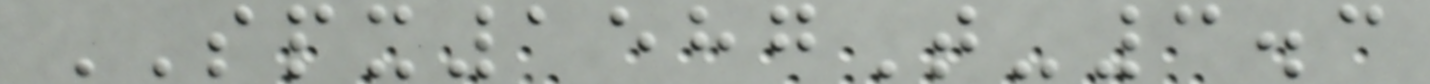SPX1587T-3.3
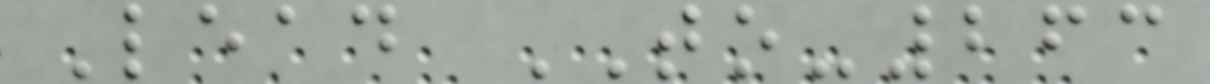Lead TO-263
